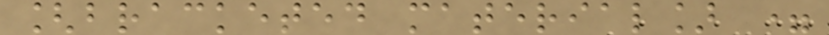[bracketed material] =
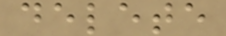delete
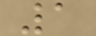1
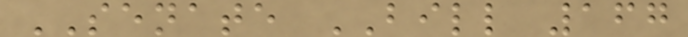SENATE BILL 167
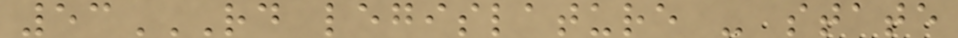53RD LEGISLATURE - STATE
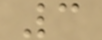3
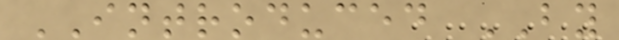INTRODUCED BY
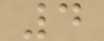4
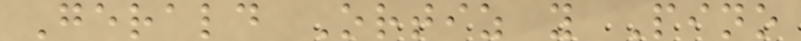Gerald Ortiz y Pino
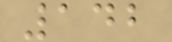142
